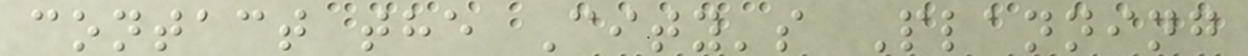contact the City's Planning
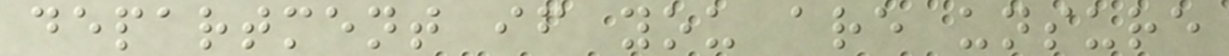department if you are unsure
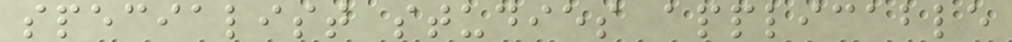specialist studies applicable
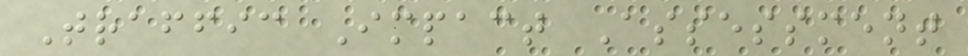Traffic Impact Assessment
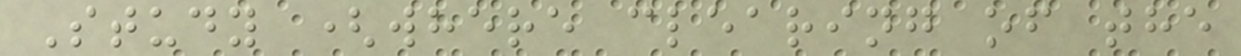Study (where clearing of the
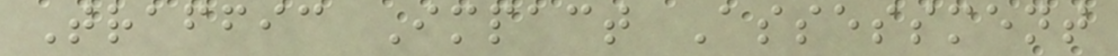Traffic Impact Assessment
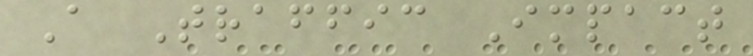A Traffic Impact
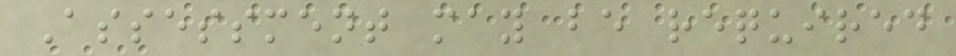Assessment may be required
